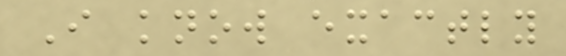I know exactly
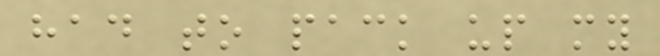had to pack up my
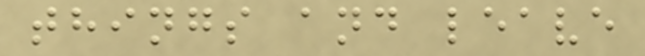things and leave
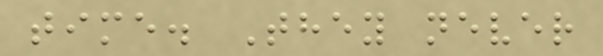time. They never
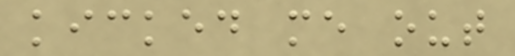kicked me out
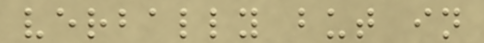verbally but in
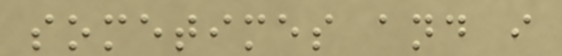sometimes and i
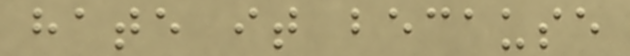hate it because
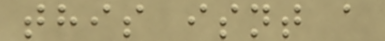this isnt a
